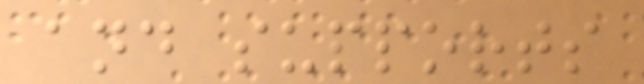and supports
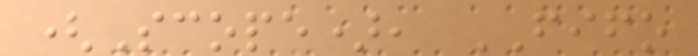(Scope), FIFO
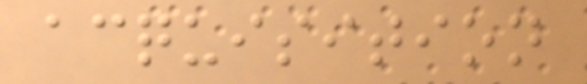acquisition
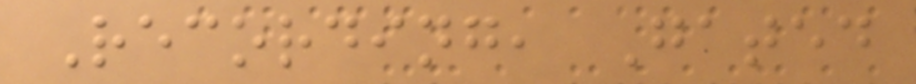Recording, Gated
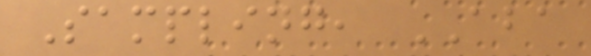Sampling, ABA
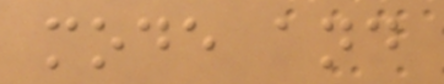mode and
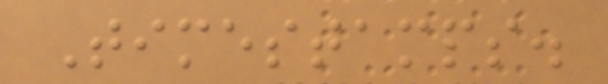Timestamps.
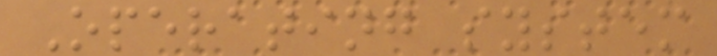Operating system
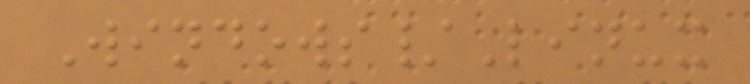Windows/Linux
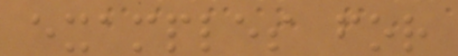examples for
